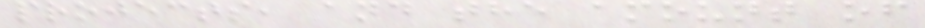projects, and the amount of
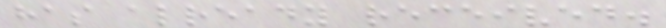has already received.
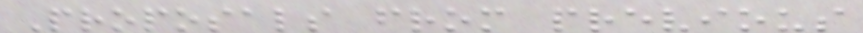Proposals from previous
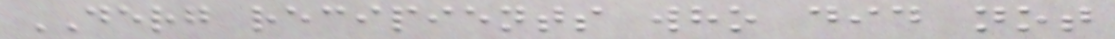DERG recipients who did not
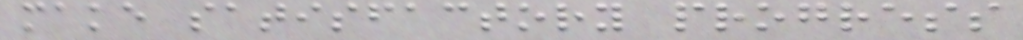make satisfactory progress
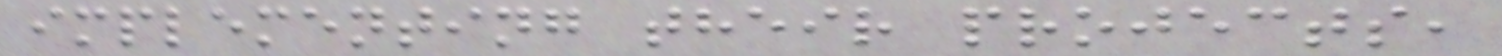implementing their projects,
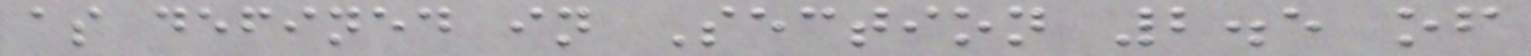as defined in Section 2.5 of
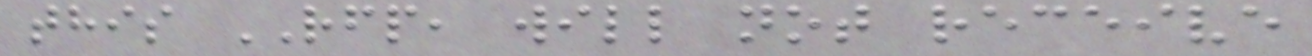this RFP, will not receive
